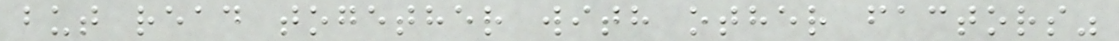but read together with other factors"
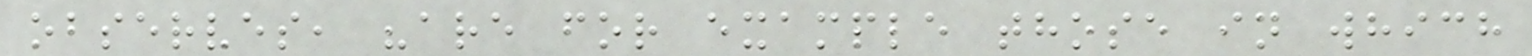observes, "are for example those in which
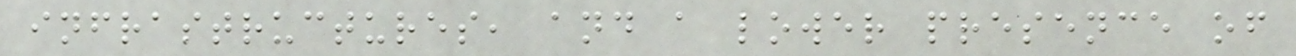infrastructures, and a lower presence of
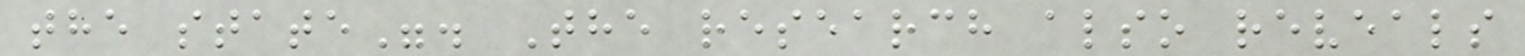the state". The research also reveals
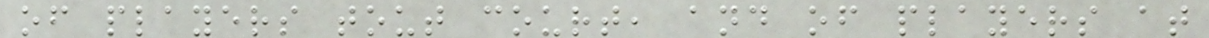of players tout court, and of players at
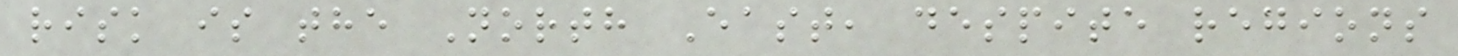risk is the North East, despite regions
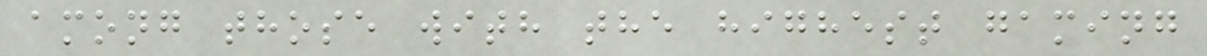among those with the highest gaming
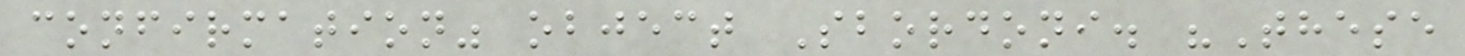confirmation" object Sbordoni. "These
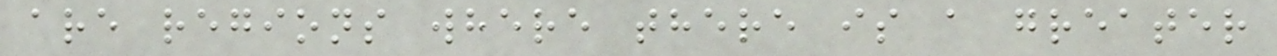are regions where there is a greater
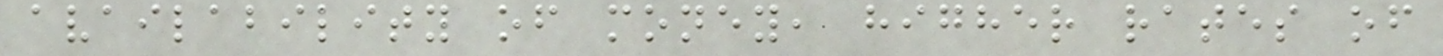availability of money, higher rates of
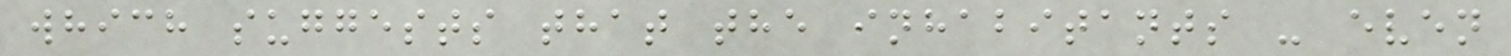which suggests that the inhabitants - even
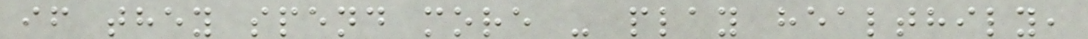if they spend more - play healthily,
